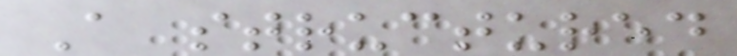A structured
